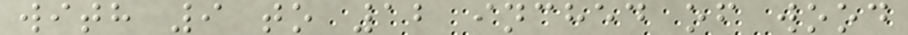with 9 to 12 inched of wood
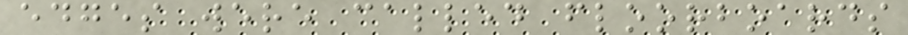edges were called floorboards
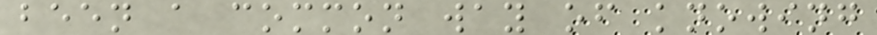been a common way of knowing
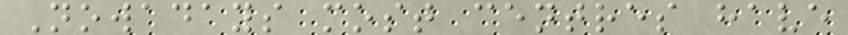Nowadays most centres have
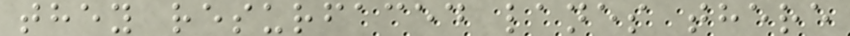they resurfaced lanes there
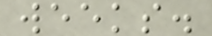weeks.
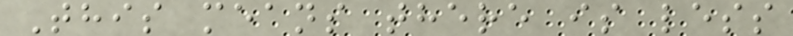This means there is less
